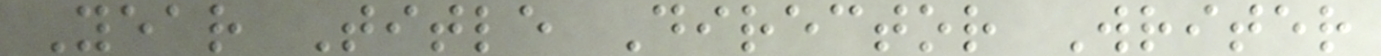Year Title Director Writer
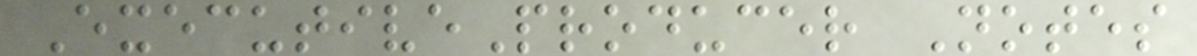ExecutiveProducer Notes
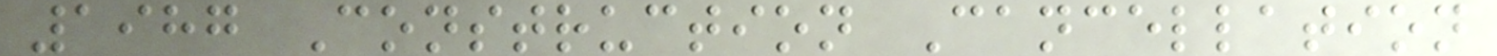1987 Construction Cancellation
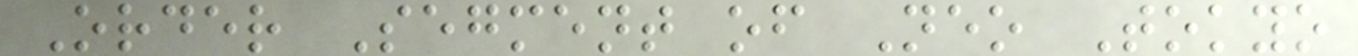Order Segment of Neo Tokyo
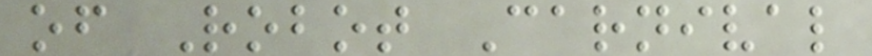of Robot Carnival
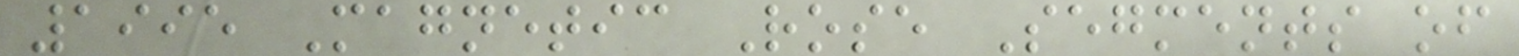1995 Magnetic Rose Segments of
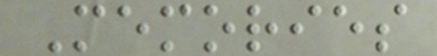Memories
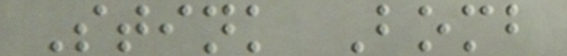Stink Bomb
